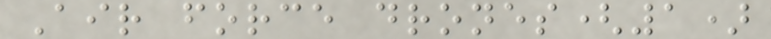Air force drones(1)
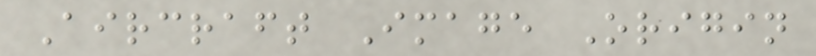Aircraft Image Origin
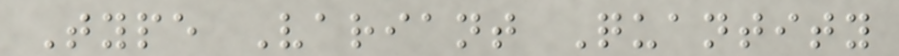Type Variant Quantity
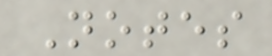Notes
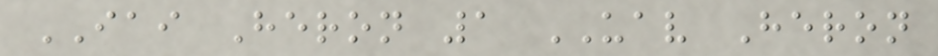IAI Heron 1 UAV Heron
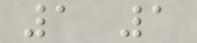1 1
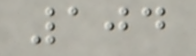104
